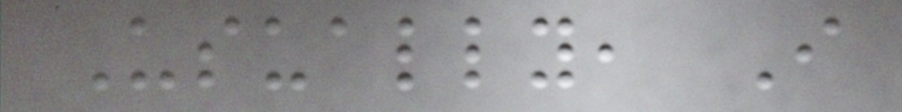Usually, I
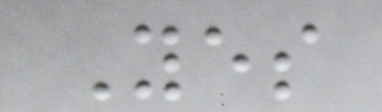Yes
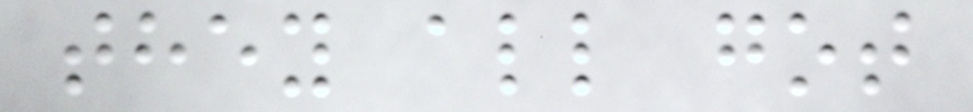they all got
